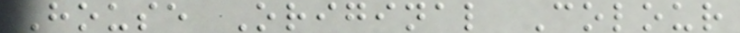House Original Colour
